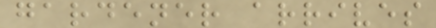gardener arrives
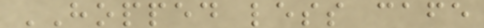HOPPED less cafe
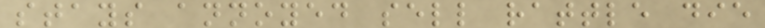stays annoyed sell rattle die
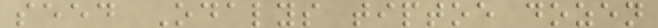seed Odalys tiptoe dozen
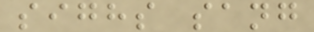sighs sang
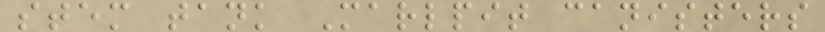stem tank Marlpit canisters
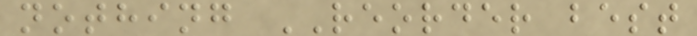nothing REORDER best
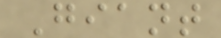Giant
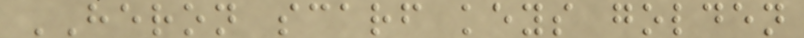HERON scarf keys golden
